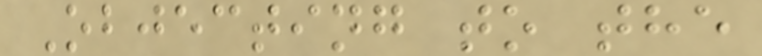Objecting to the
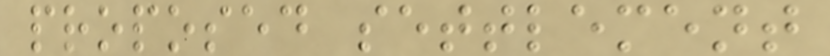proposed settlement
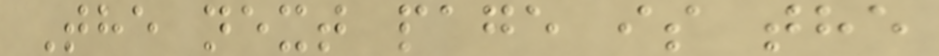The next page is the
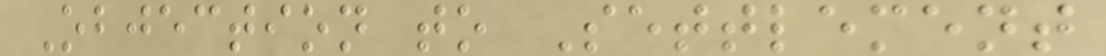Objection to Settlement
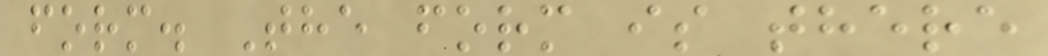form. The form is there
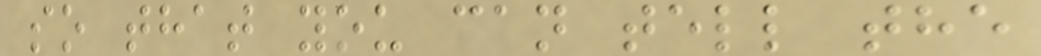so that you can tell the
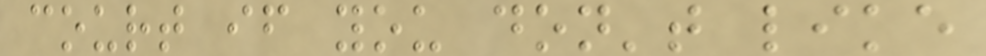court if you don't like
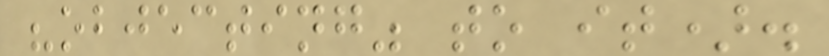"objecting" to it).
